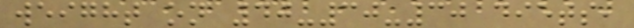weight on 40-30-30 diets,
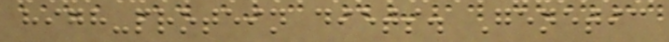high-protein diets. Genetic
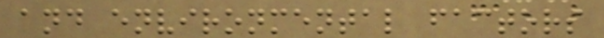and environmental factors
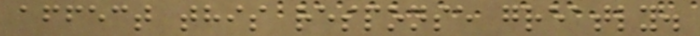affect this response greatly.
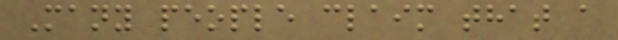Many people claim that a
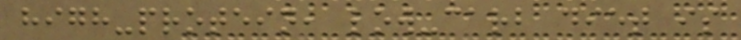high-protein, low-carb diet is
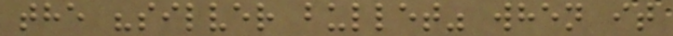the "silver bullet" when it
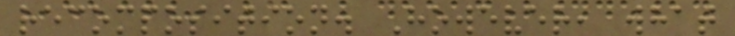recomposition. However, what
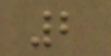2
